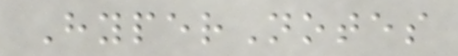HyperNotes
